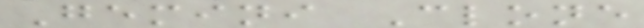Gemini Clone
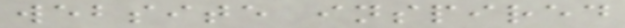website inspired
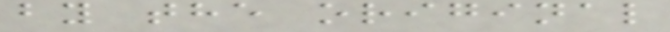by the original
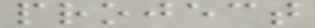project
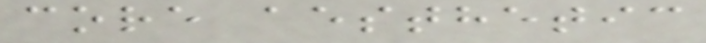core aesthetic
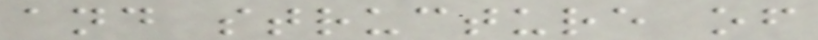and structure of
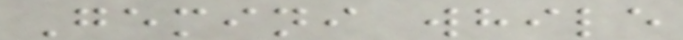Gemini while
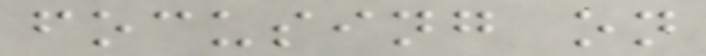focusing on
